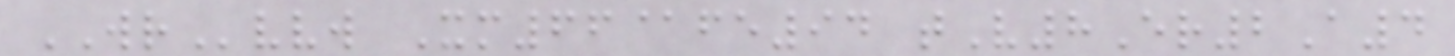WRvvw Xm66@fe94 tV8Er2A4
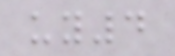uy4
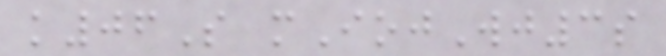k06S mIojWj3s
